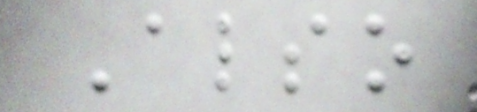Also
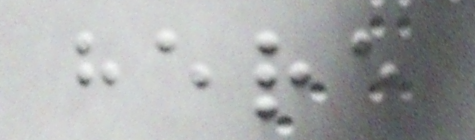here
